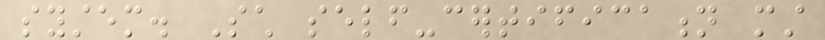system. Such self-certification must
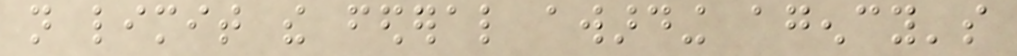not limit the federal awarding agency's
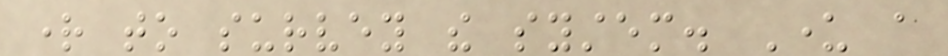right to survey the system. Under a
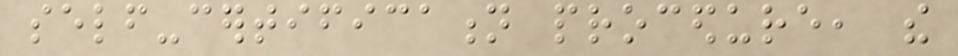self-certification procedure, the
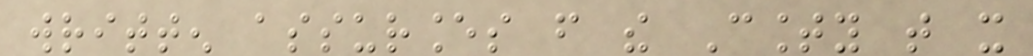written assurances from the County that it
